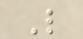L
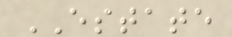ESTATE
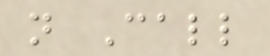n Call
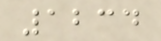1234
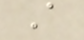A
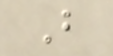B
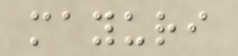mayuri
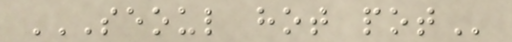SEOUL HOT POT
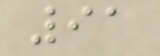91
